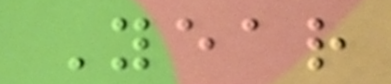Year
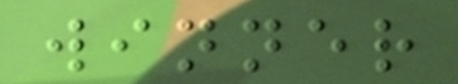winner
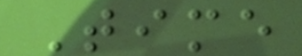Time
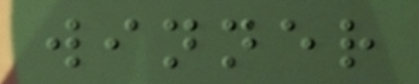winner
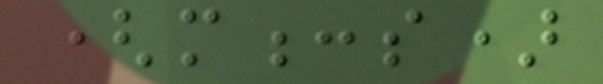(m:s)
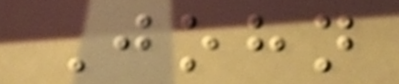John
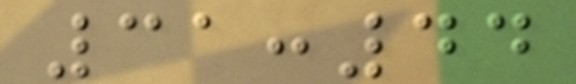31:44
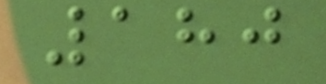180
